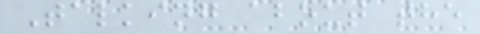Talking about the
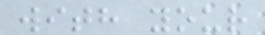with your
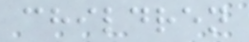children
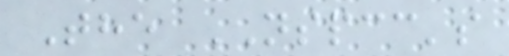The NSPCC's
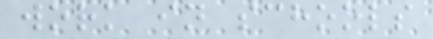work in schools
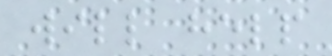will help
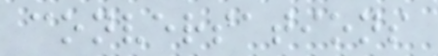conversations
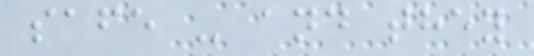safe - and they
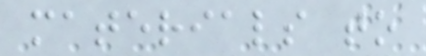materials to
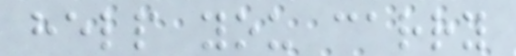help you carry
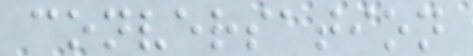conversation
